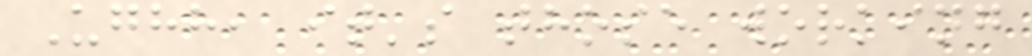Ughh, it's those working
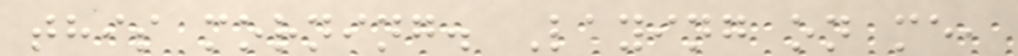this morning. Laying on me,
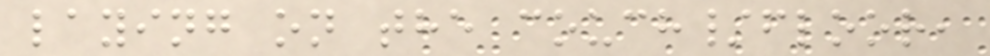laying on the couch/floor,
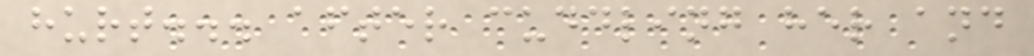hurt... after cuddling her and
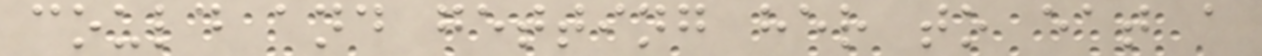could and getting her to eat a
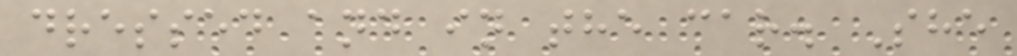dressed and in the car. She
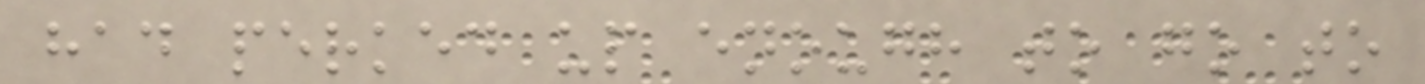had perked up enough to go to
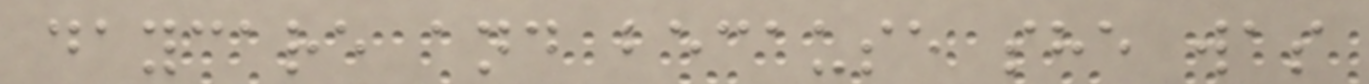daycare and because she was
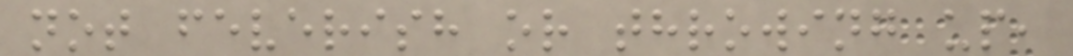not feverish or throwing up,
